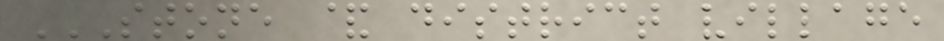STONE & DISTRICT VILLAGE
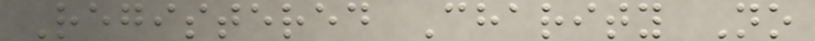Registered Charity No
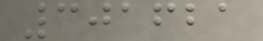301621
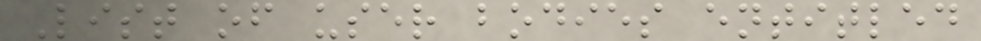List of user bodies entitled
